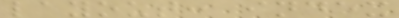layout: index
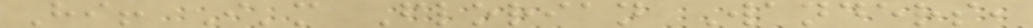Hi! I'm Florian Wanders,
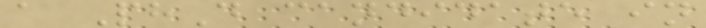a PhD candidate in
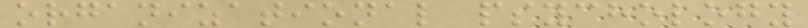organizational psychology
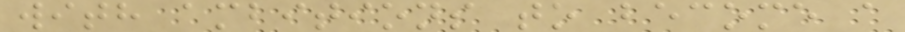with ambitions to become a
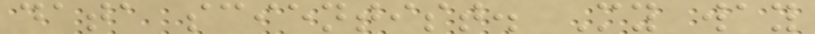data scientist. My way
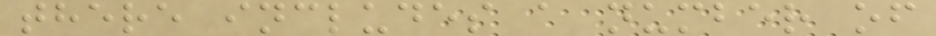there includes a number of
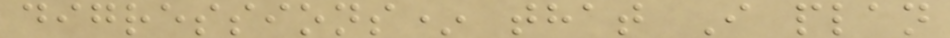digressions* that I plan
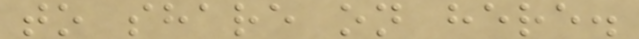to share on here.
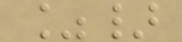%}
